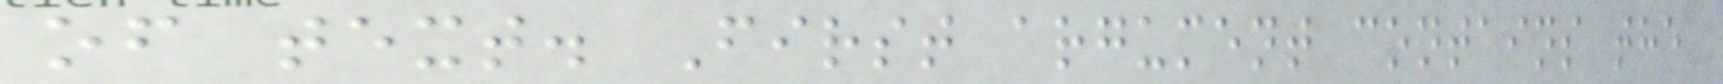of text. First argument contains the
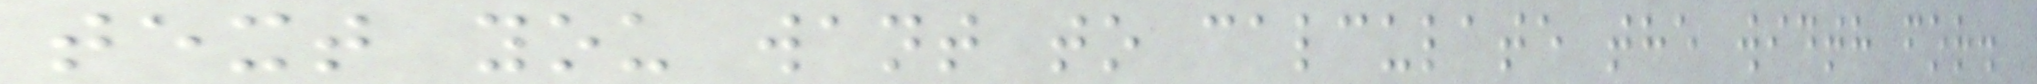text you want to calculate the width for.
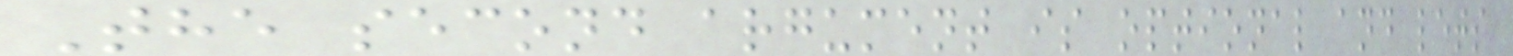The second argument is optional and lets
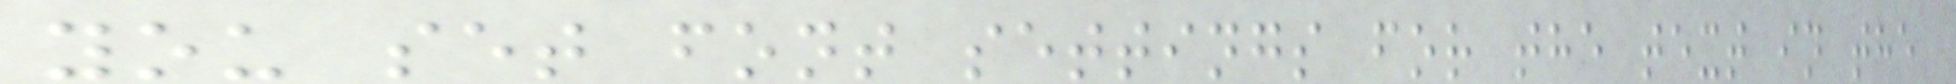you set font settings for the text in the
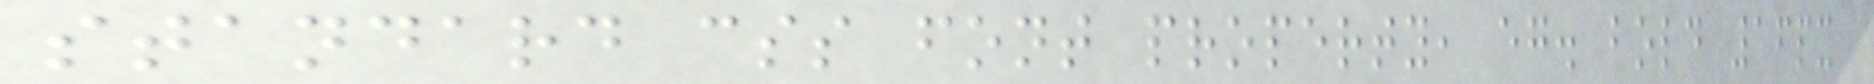standard css font property, eg. bold 16px
